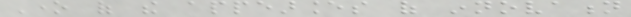One of the appearances of innovation
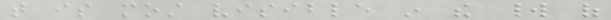that is most visible in the world of
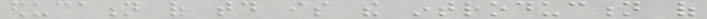education of today is the introduction of
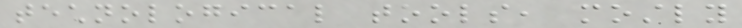technological tools, mostly
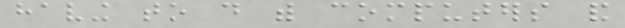having to do with computers and
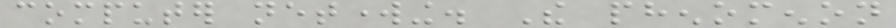computer networking. The phenomenon
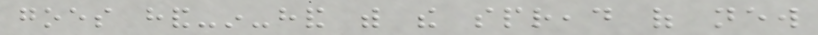goes hand-in-hand with the spread of new
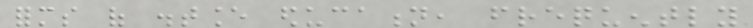forms of distance education, frequently
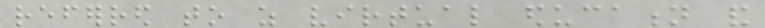referred to as virtual education and
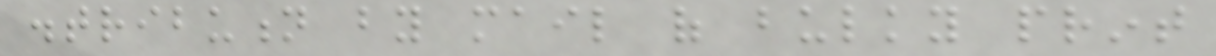distribution by mail of bulky print
